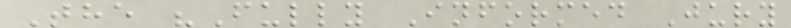The "Fully Informed Jury
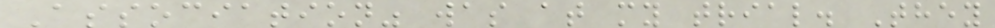Association" was at my trial. They
